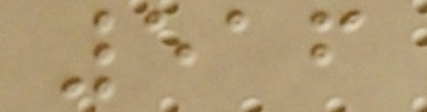516
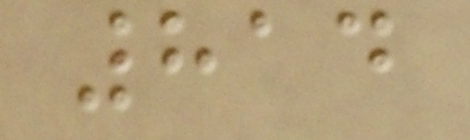814
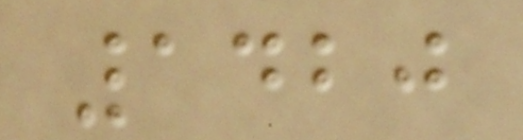1420
